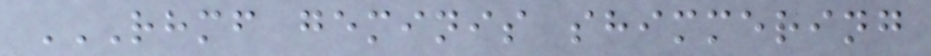RHMF GEMINIS SHIMMERING
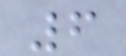6
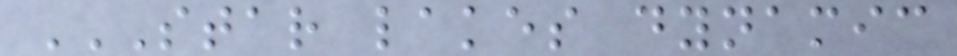STAR LAKES DYNAMIC
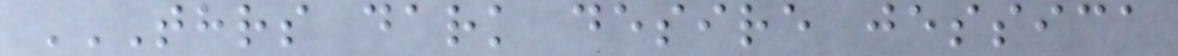THRS DARK DESIRE JESSICA
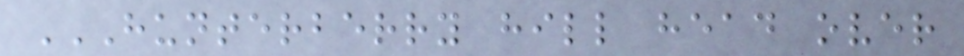HUNTERBERRY HILL HEAD OVER
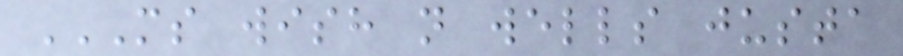MS WISH N WELLS JUSTA
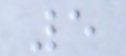5
